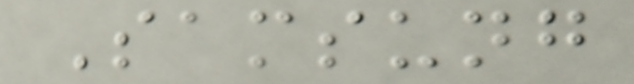Samsung
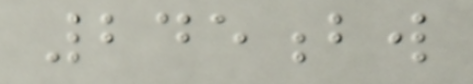245bw
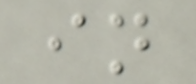in
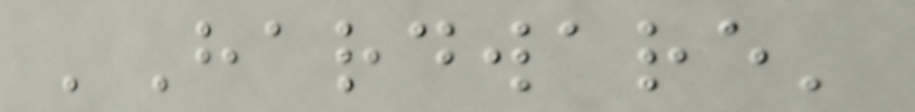'Hardware'
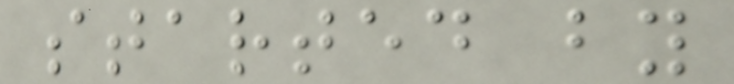started by
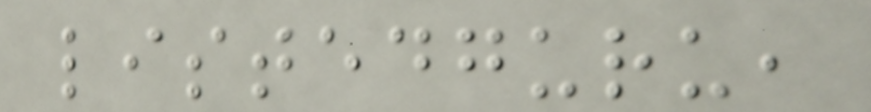listedguru,
